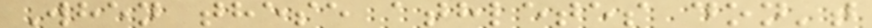When these athletes don't
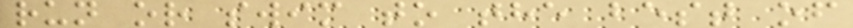run or swim to the best of
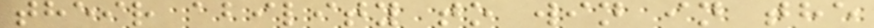their ability to win in the
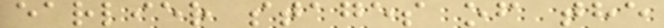earlier stages of the
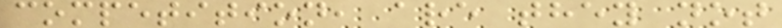competition, are they not
